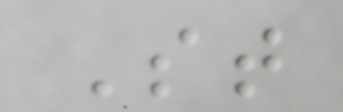St
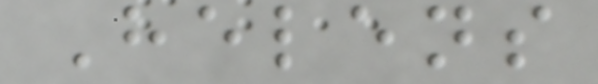Helens
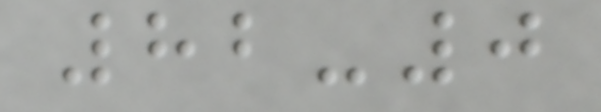82-0
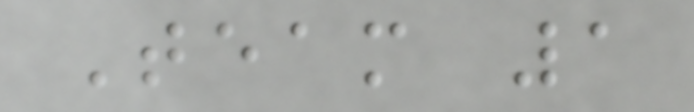Team 1
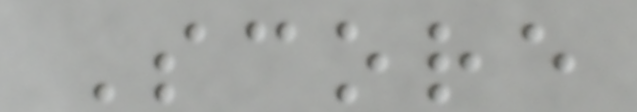Score
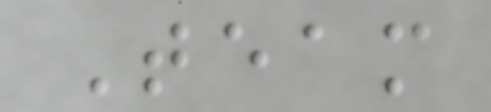Team
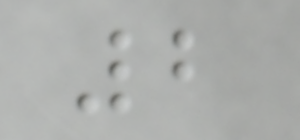2
